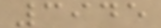3945
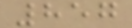857
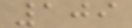109
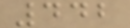442
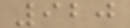920
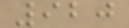920
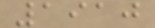1910
